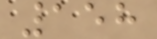158
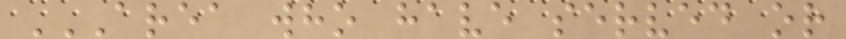AREA WHO HAVE SERVED OR
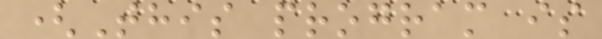(This program is
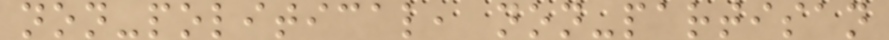non-political, non-partisan
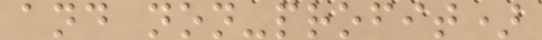and non-profit)
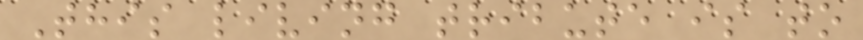This living tribute is to
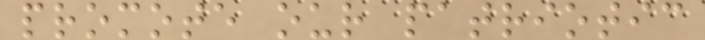promote our patriotic
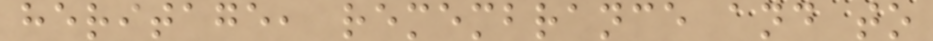heritage, remembrance and to
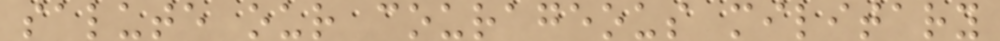salute our courageous military
